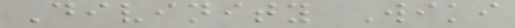Divinity Wiki
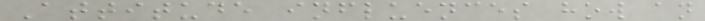Attitude influences how an
